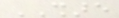SHARE
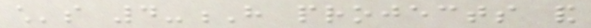child's 4-H projects and
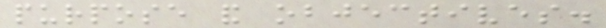purpose and objectives.
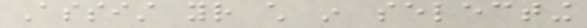Assist your child in selecting
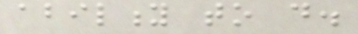ability to do.
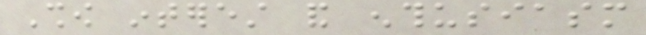Show interest and enthusiasm
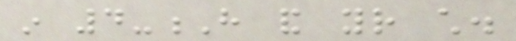in 4-H and your child.
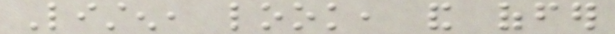Listen, look, and offer
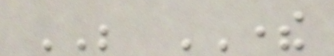BE THERE
